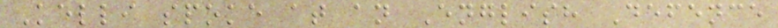Kelli spoke at an English Defence
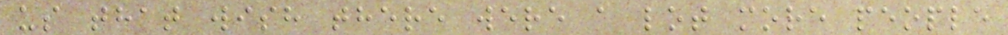us that wish there were a lot more people
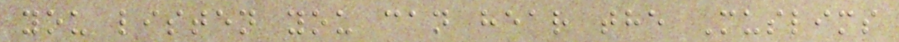you listen you can hear the Muslims
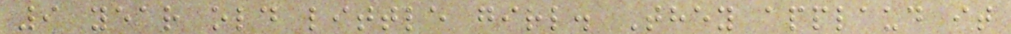9 year old little girl. They applaud it
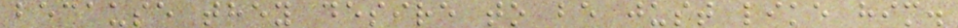because they desire to be just like him.
